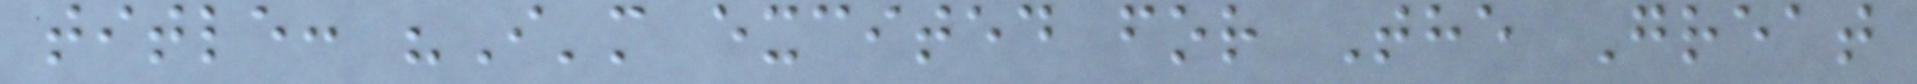title: "I'm excited for The Great
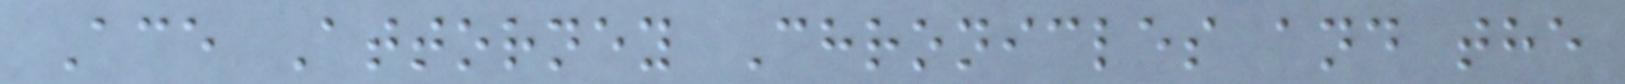Ace Attorney Chronicles and the
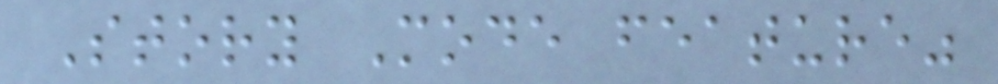Story Mode feature"
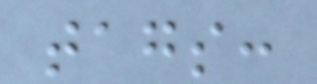tags:
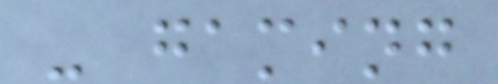- gaming
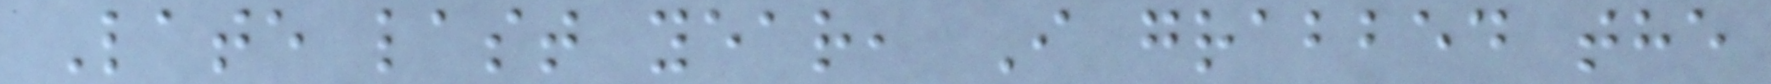Late last year, I grabbed the
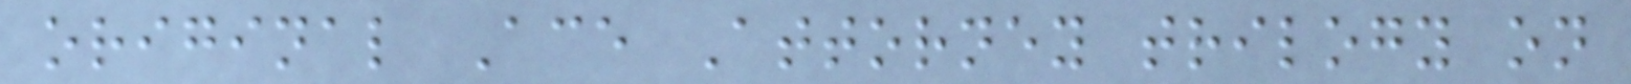original Ace Attorney trilogy on
